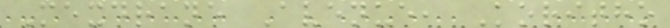Mexdrane Avenue, Koritho
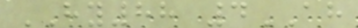HY88 4AH
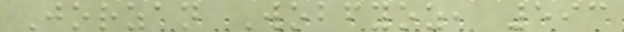Jorzan Wobfyoz, 593
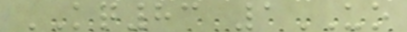KQ83 1UO
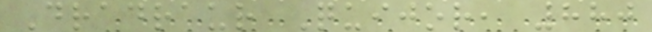Dradraur Quijor, 880
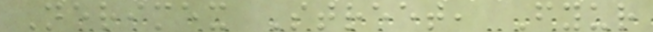Nerimex Street, Fyur
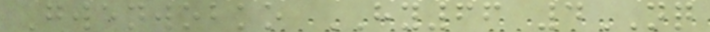Gwenwobko HY66 4NQ
